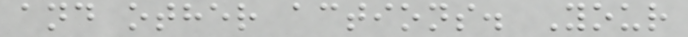and other actions. Your
